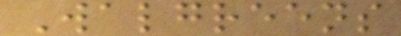Walgreens
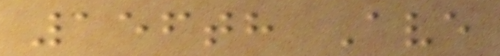156th Ave
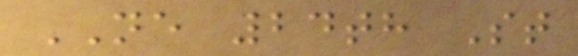NE 24th St
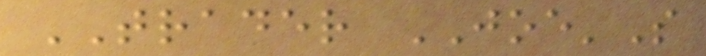TRADER JOE'S
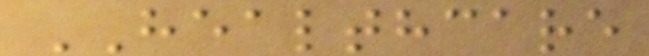HEALTHCARE
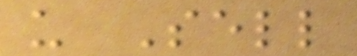u Sell
